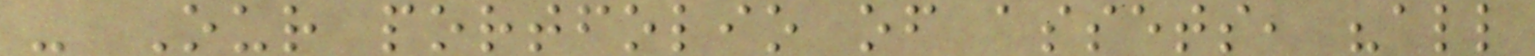- Our portfolio of assets, "all
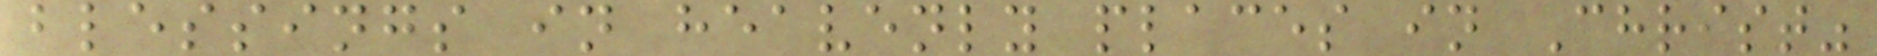blessings in heavenly places in Christ"
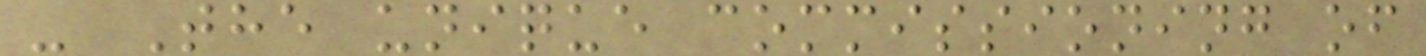- The unique commissioning of
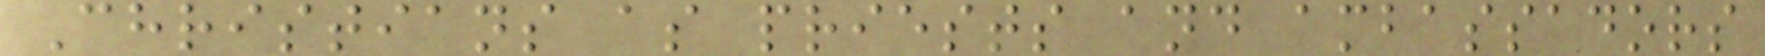Christians as priests and ambassadors
